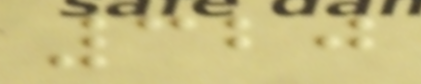320
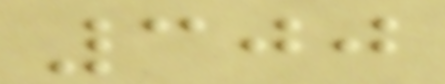300
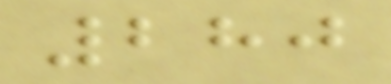280
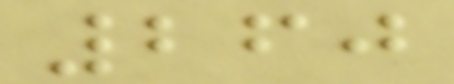260
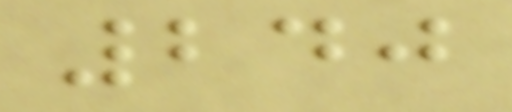240
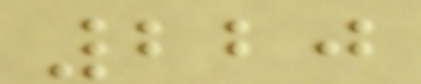220
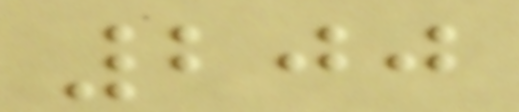200
